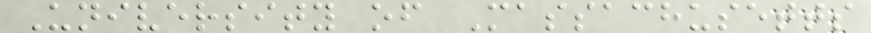University of Massachusetts
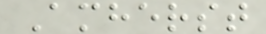Amherst
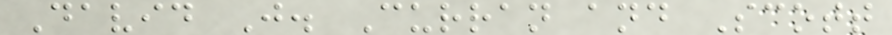David J. Curran and Scott
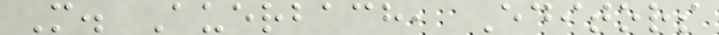M. Auerbach, Editors
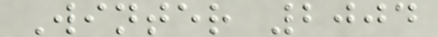Winter 2004
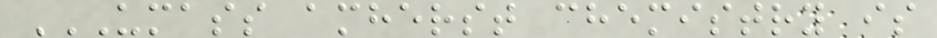UMASS AMHERST CHEMISTRY IS
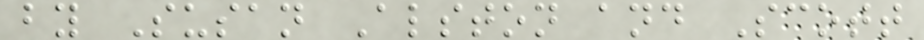by Susan Alston and Scott
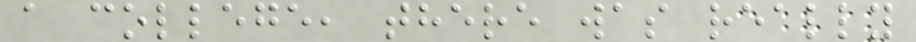a college, there was really
